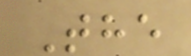The
